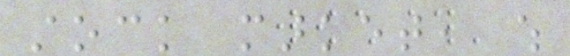stock market, which
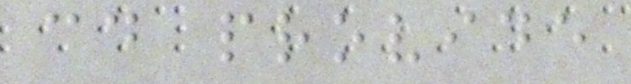could provide
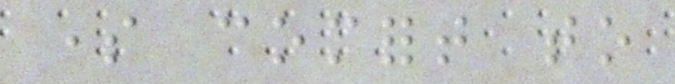some comfort to
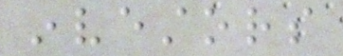investors
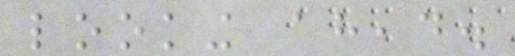looking ahead.
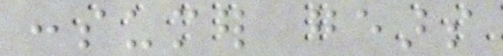consumer gears
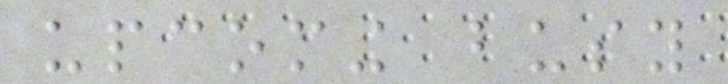upcoming busy
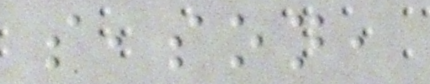season,
